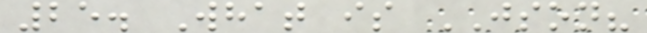25. What is JSON?
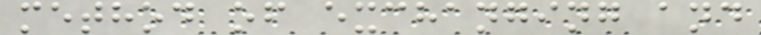method of exchanging and
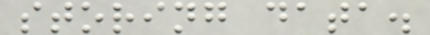storing data.
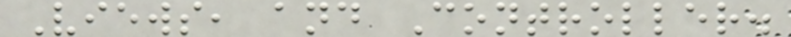Views, and Controller.
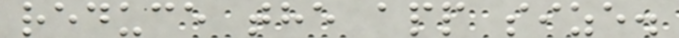reduce the app size.
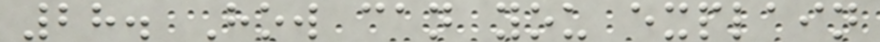28. How can you explain
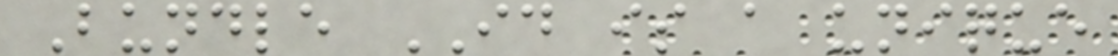Bundle ID is a unique
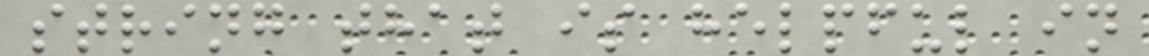string that is helpful in
